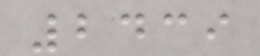2439
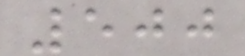500
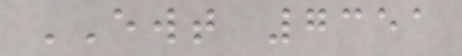EWT 7351
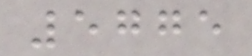5775
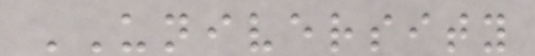UNIVERSITY
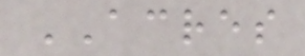ACRES
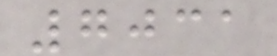7031
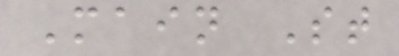Main St
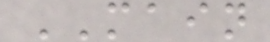MAIN
